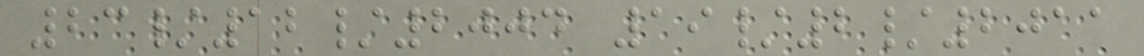23/12/2004 19/2/2011
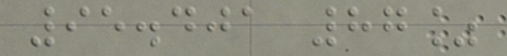95.401 87%
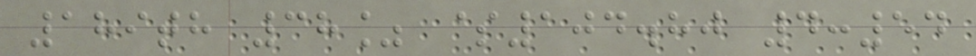189th 38% $104.80 4:54
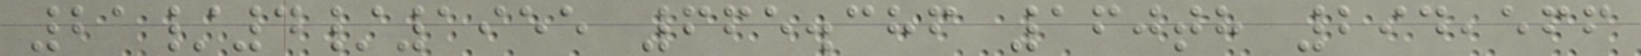21/4/1955 665.386 160th 294,566
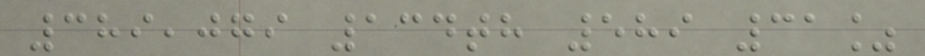389,079 134th 589 31%
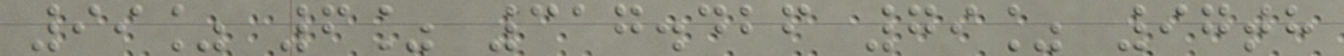99% 6% 317.426 79% 97th
